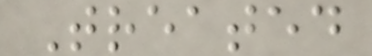Treated
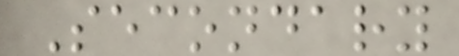Secondary
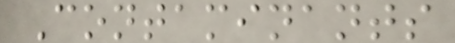Contaminants
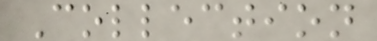Collection
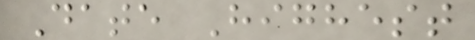Date Highest
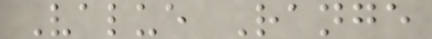Value Range
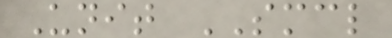Unit SMCL
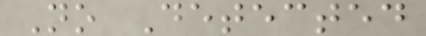No Detected
